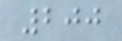200
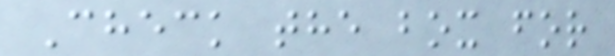Check the box for
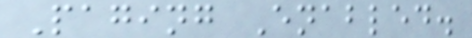Paging Enabled.
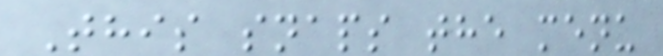This snaps the menu
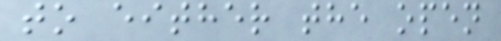to either the open
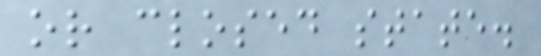or closed state.
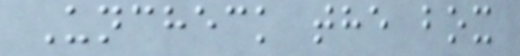Uncheck the box
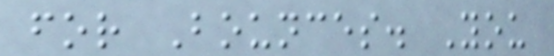for Bounces. You
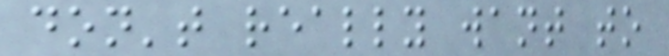don't really want to
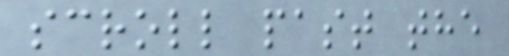scroll past the
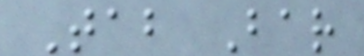Tab Bar
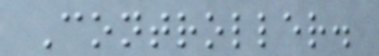Controller.
